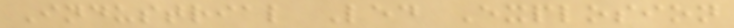Industrial Led Explosion
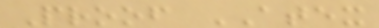Proof ATEX
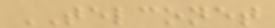TELCONET
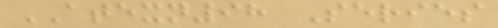ATEXN98 Series
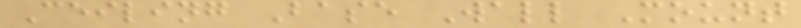Ceiling Base Wall Mount
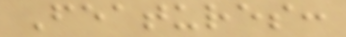Features:
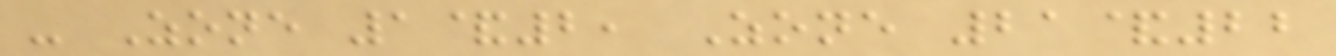- Zone 1&2, Zone 21&22
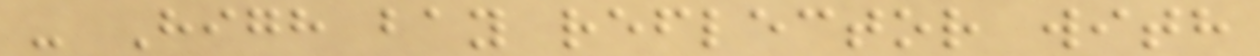- High bay reflector with
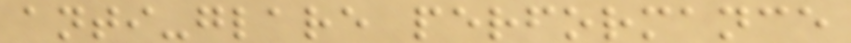anti-glare performance
